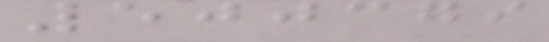500379
